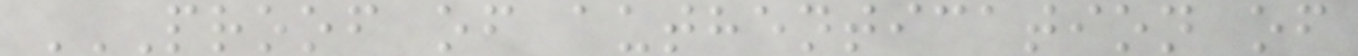PROOF OF AUTHENTICATION OF
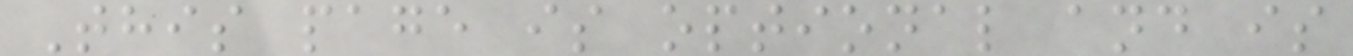This page is optional and is
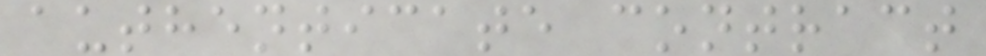authenticate contract
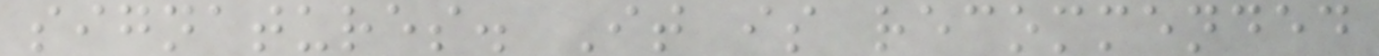signatures. It is recommended
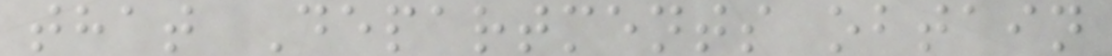that Departments obtain
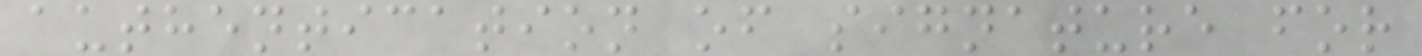authentication of signature for
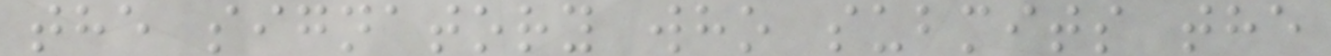the signatory who submits the
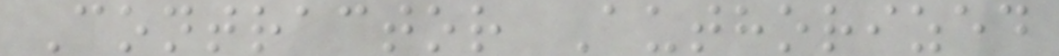Contractor Authorized
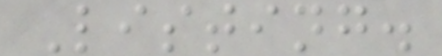Listing.
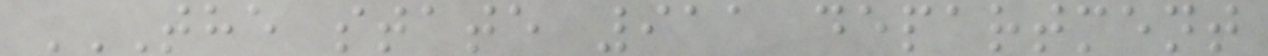THE STATE 911 DEPARTMENT
